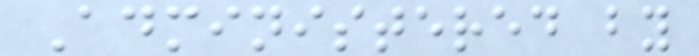Administered by
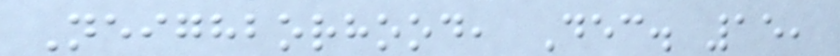Neighborhood, Dec. 15,
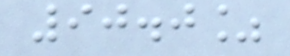90.0%
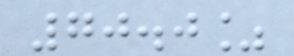70.0%
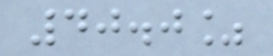40.0%
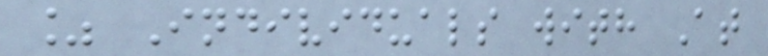% Individuals with At
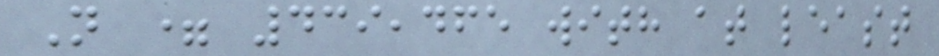N = 439,465 with at least
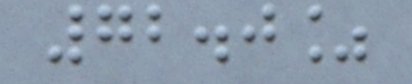72.0%
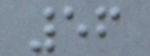56
